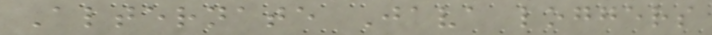Alternate Java loggers
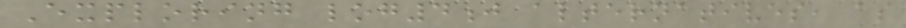Exploring log4j alternatives, as
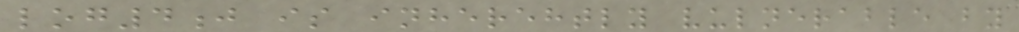log4j is inherehtly vulnerable by
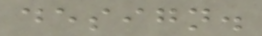design.
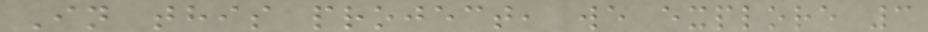In this project, we explore 3
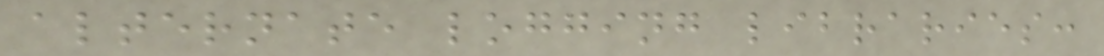alternate logging libraries:
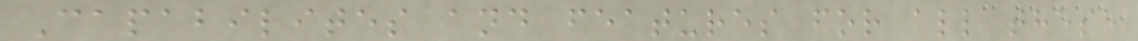Capabilites and features for all these
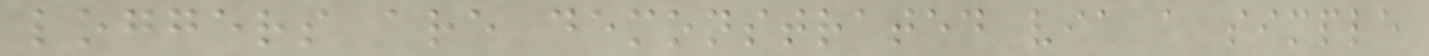loggers are demonstrated via a simple
